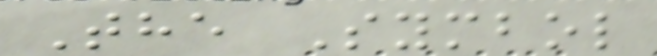The Symbol
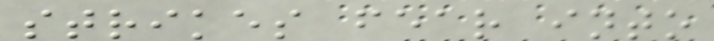strikes fear into
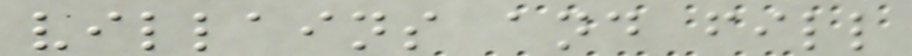villains and fill
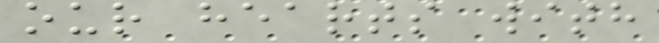our hearts with
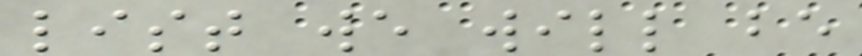list we will be
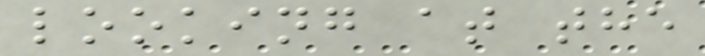looking at the
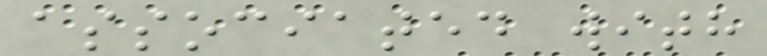associated with
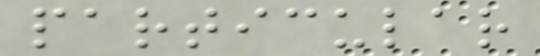particular
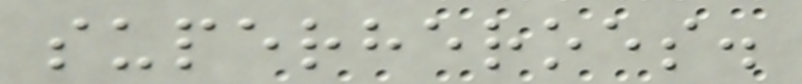superheroes.
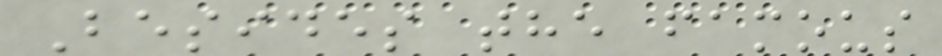Besides the famous
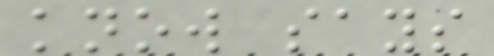know says
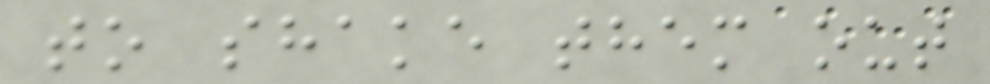to shake them out
